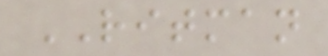RITMAN
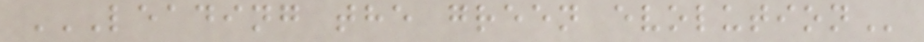LEADING THE GREEN EVOLUTION
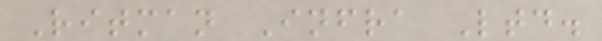Ritman Infra Ltd.
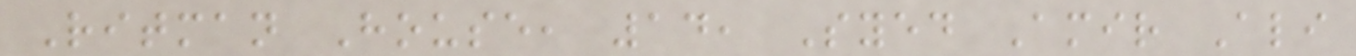Ritman House, 14, Syed Amir Ali
